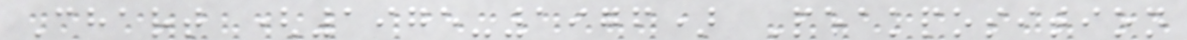Chart (1975-1976) Peakposition
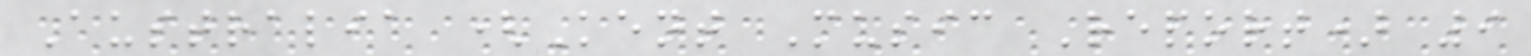Australia (Kent Music Report) 9
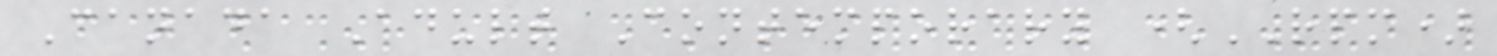Canada Adult Contemporary (RPM)
